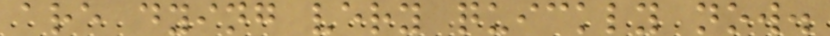are dying very quickly now.
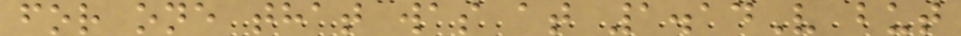for one that was at 1.14V but
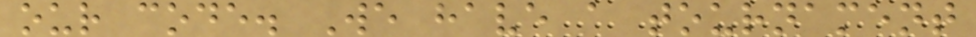our code. We have a tournament
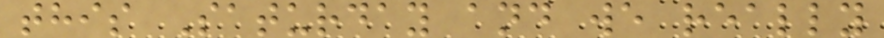this Saturday and we really
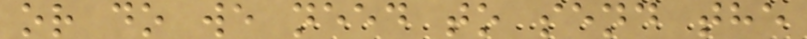or do we need to send the
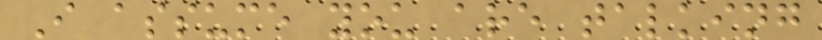I assume you are talking
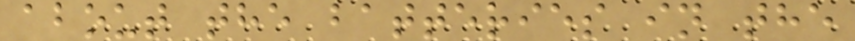about the batteries in the
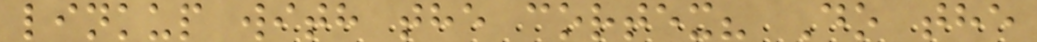linkup with the cortex? Do the
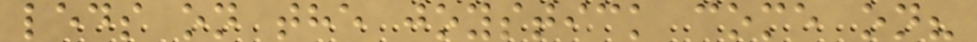leds on the joystick come on?
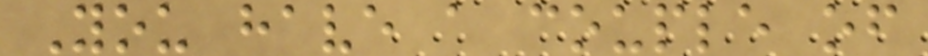You have a couple of
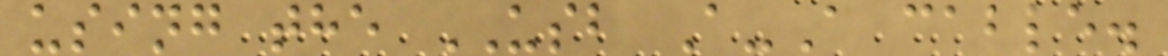using the USB A-A cable.
